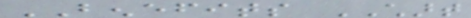BENEFITS CHART
